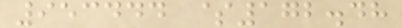953444 $172.48
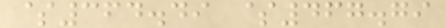$364.49 $467.79
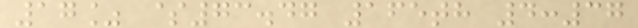17% $73.47 165th 4:37
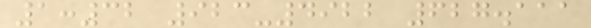1:32 923-4922 627.111
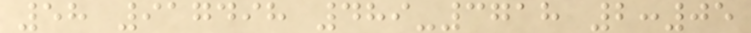58 917498 489-3718 2:05
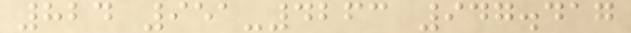824 951-4263 947.417
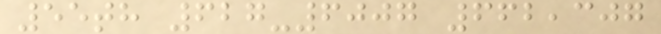55th 627-6007 662,307
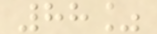88%
